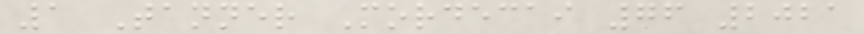1 Tanner Mordecai 76 2021
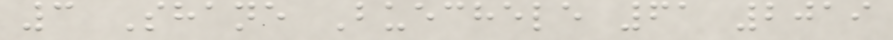3 Shane Buechele 61 2019
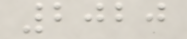2020
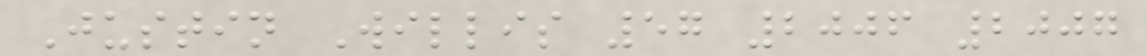Justin Willis 57 2006 2007
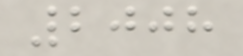2008
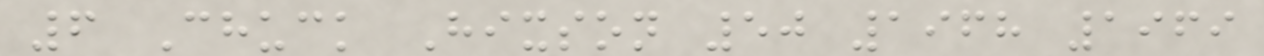6 Chuck Hixson 50 1968 1969
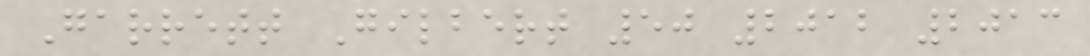Garrett Gilbert 50 2012 2013
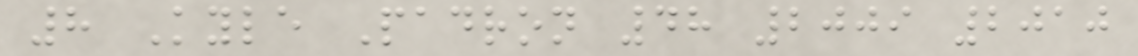8 Kyle Padron 48 2009 2010
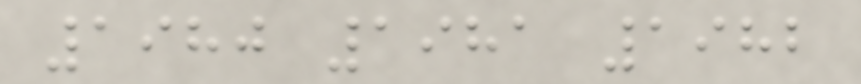1980 1981 1982
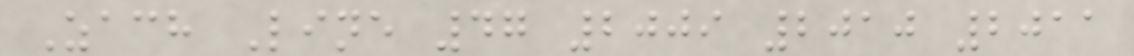Zach Line 47 2009 2010 2011
